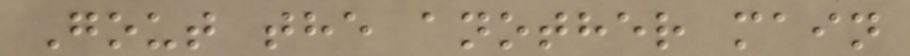Gout the another main
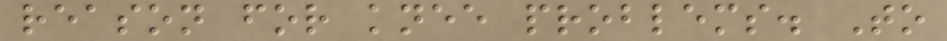reason for knee problems. To
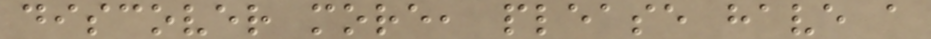discover more, please have a
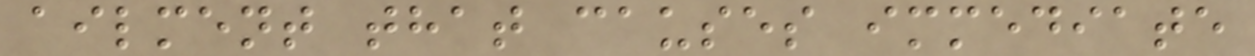ailment that causes immediate
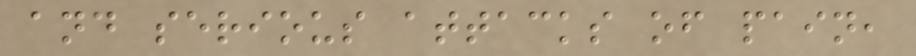and serious attacks of pain,
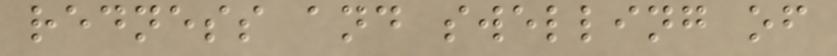redness and swelling of
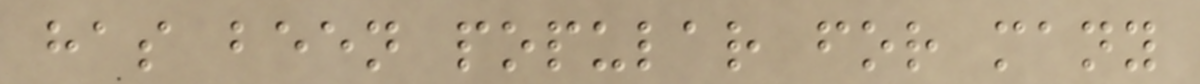has been popular for many
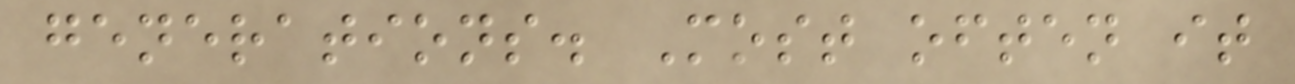generations. Most often it
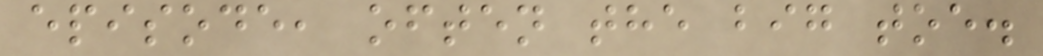episode, often the big toe.
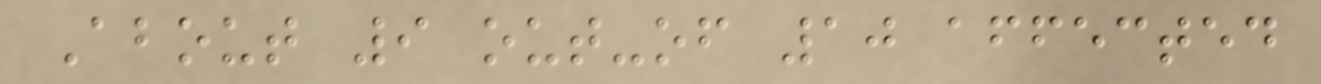About 9 out-of 10 affected
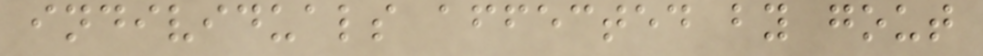individuals affected by gout
